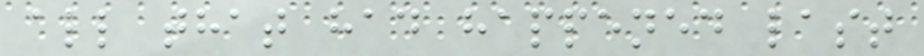all that had happened last
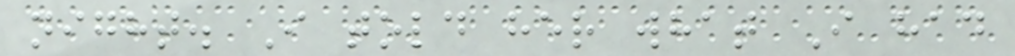night. I told her what I had
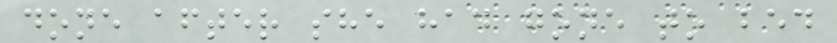done after she had gone to bed
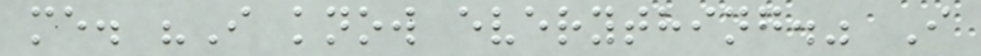me. "I know everything." I
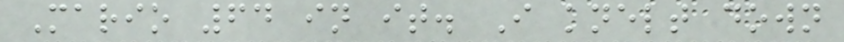Mario 64 in it. I knelt down
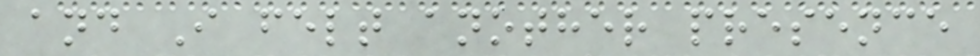and I felt another presence
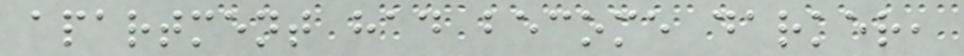apartment had become darker,
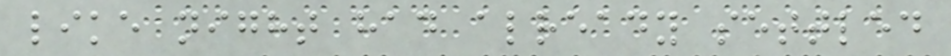like night had already settled
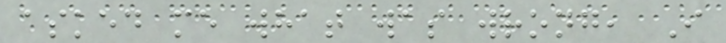asked me what was wrong, I
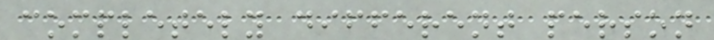completely different person
